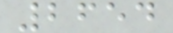2654
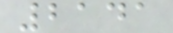2141
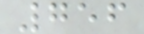756
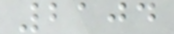2104
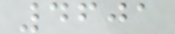4601
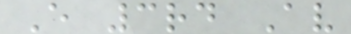E 3rd Av
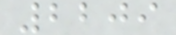2209
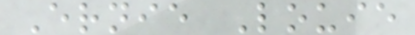Ernie Louie
